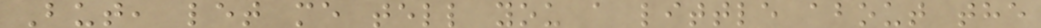But, let me tell you a little about the
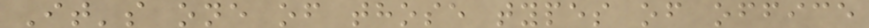It's one of those types of office
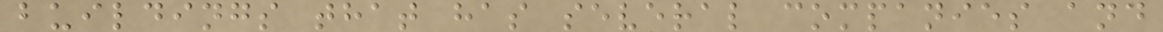buildings that has several companies and
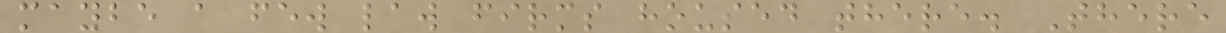maybe a few law firms housed there. There
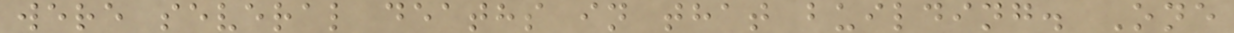were several deaths in that building. One
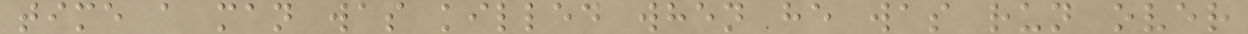time a man was killed when he was run over
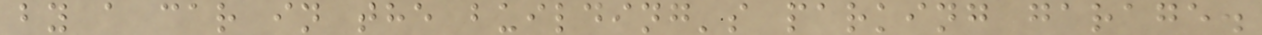by a car in the building's parking garage.
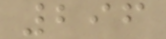296
